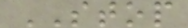STOP
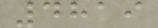4819
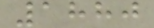1880
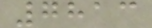7813
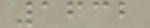1632
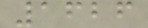1626
